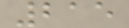215
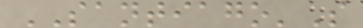SANTIAGO'S
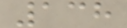138
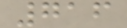716
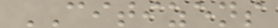CITIZENS
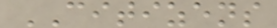CITIZENS
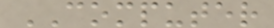COMPUTER
